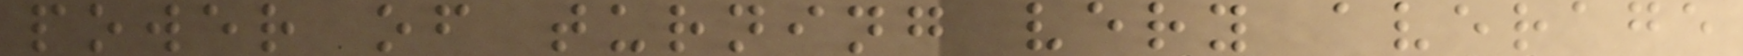power of turning very average
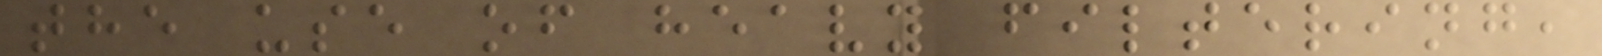the use of heavy filtering,
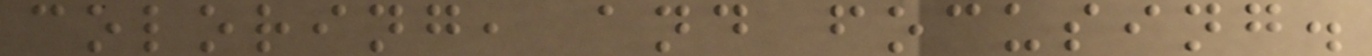coloring, and focusing.
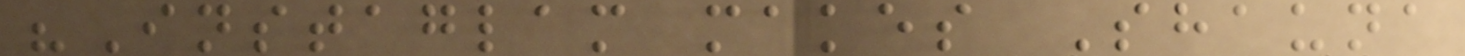"Instaglam makes Shauna
